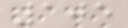105
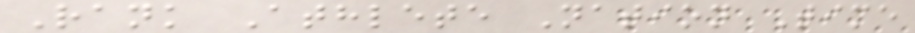Rank Athlete Nation Time
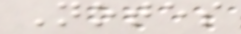Notes
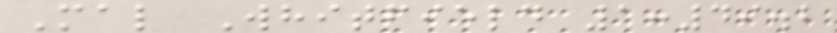Mal Whitfield 1:49.2
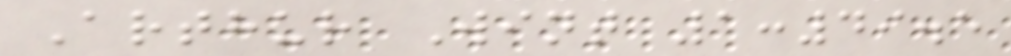Arthur Wint 1:49.5
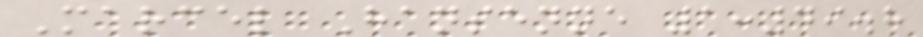Marcel Hansenne 1:49.8
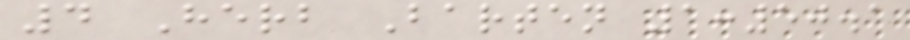4 Herb Barten 1:50.1
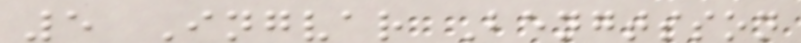5 Ingvar Bengtsson
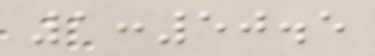1:50.5
